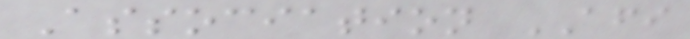Association AFI
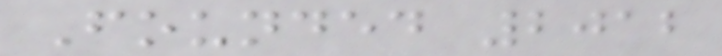Founded 2012
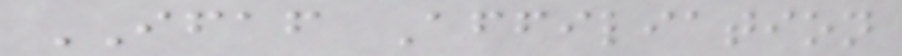IFAF Affiliation
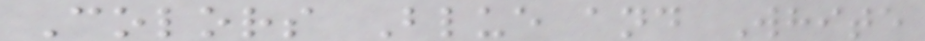Colors Blue and White
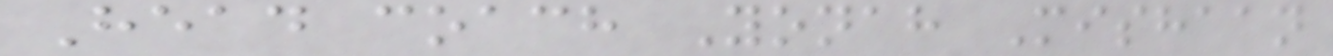Head coach Yonah Mishaan
